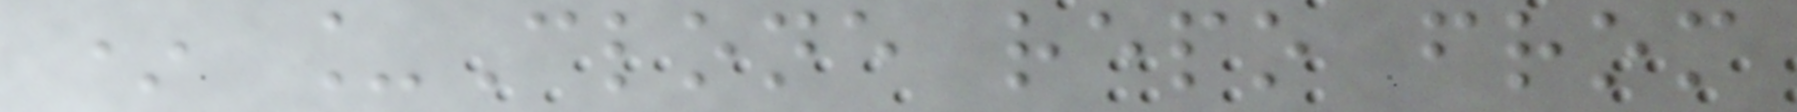* _Clone repo from
